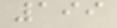199
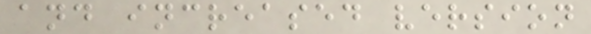and increased version
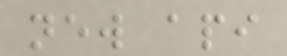new api
